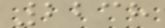2238
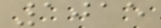1015
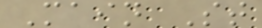Main St
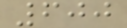600
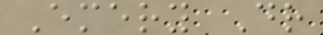Emery Dr
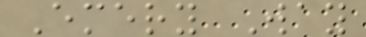Emery Way
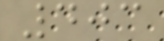403
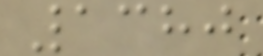1380
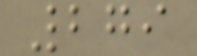279
